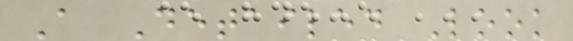A Detailed Look
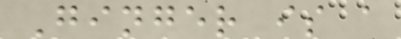Ginger is a
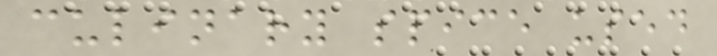culinary spice used
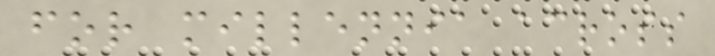for millennia across
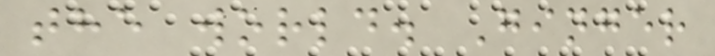the world. Ginger
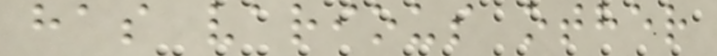has various other
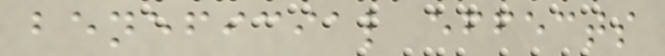beneficial effects
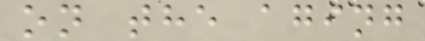on the aging
